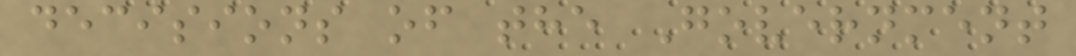decisions of the Government
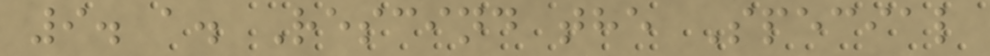9. a. Rescind the Special
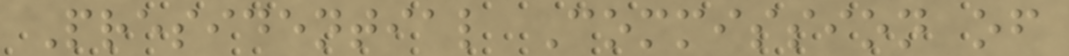Presidential Commission of
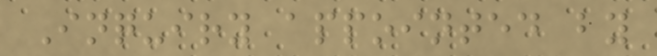Inquiry appointed by
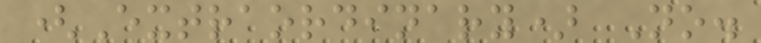(Extraordinary) No.
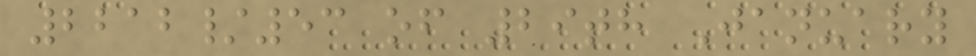2212/53 of 29th January
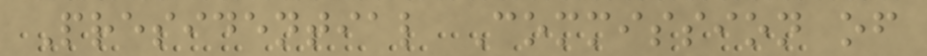Presidential Commission of
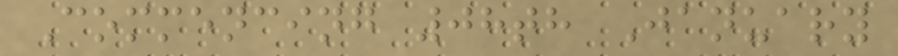Commencing 08th January
